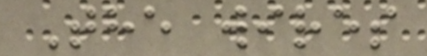The wires
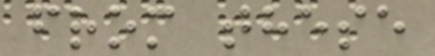from these
